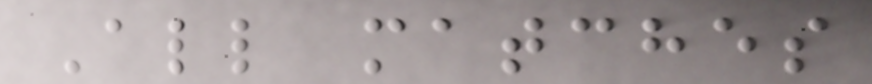All matches
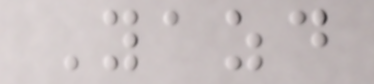Yazd
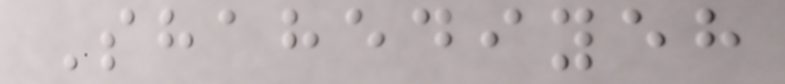Shahediyeh
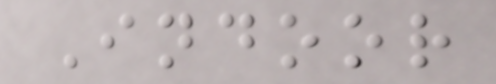Indoor
